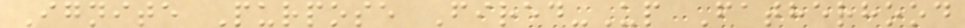Ignite Purpose Fired-Up Fatherhood
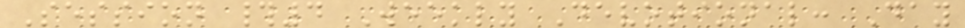Session #4 Weekly Devotional: Day
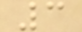3
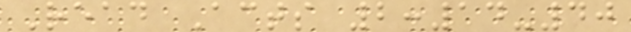Read Acts 2:14-40
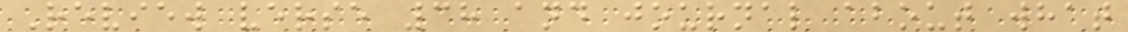Review verse 38 and journal about what
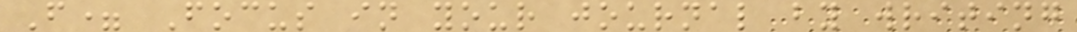F= Focus in your journal by writing
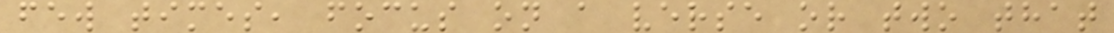few times, focus on a verse or two that
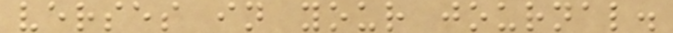verses in your journal.
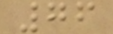76
